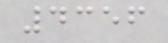4356
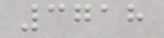3718
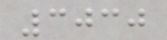3030
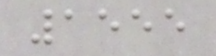1555
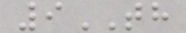9TH
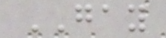GAY
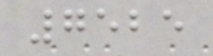7525
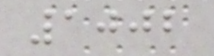1002
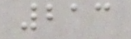213
